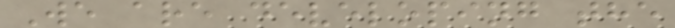We are developing the
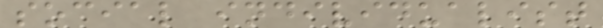social individualist
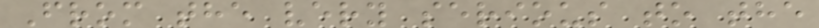From the very serious to the
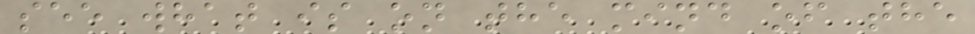see what is on the mind of the
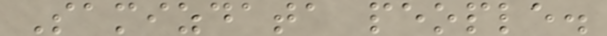Samizdata people.
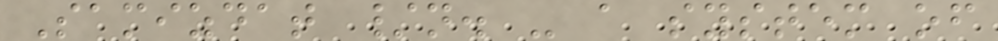Samizdat /n. - a system of
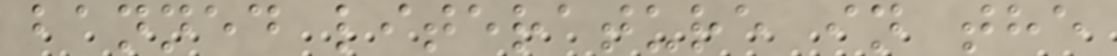banned literature in the
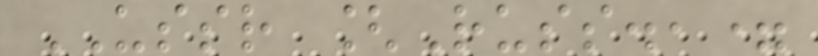USSR [Russ.,=
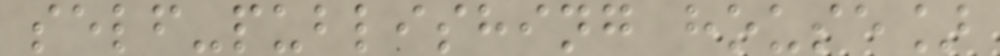self-publishing house]
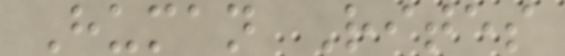Human Rites
